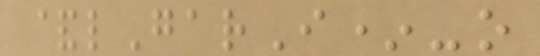&lGarI*-o
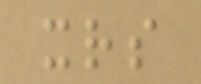xrs
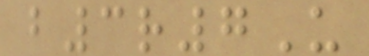b3r7U
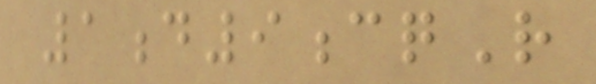1d9cqR
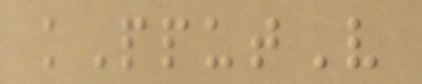kPputV
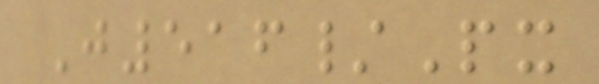J516/Px
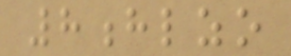8hlzo
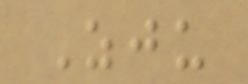Zju
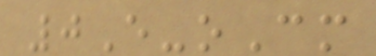0E-oCm
